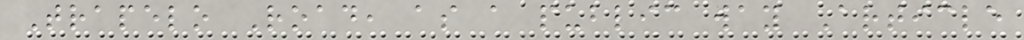Trapelo Road, as a public way Article
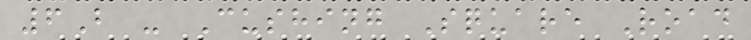6B - Cushing Square Road
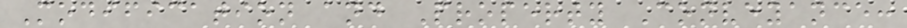Modification and Property Conveyance:
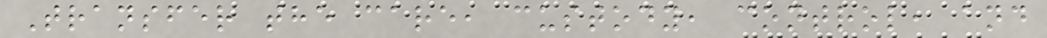Transfer the care, custody, control, and
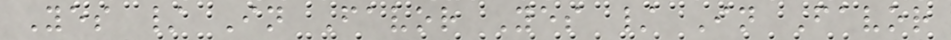Yes / In Favor Yes / In Favor
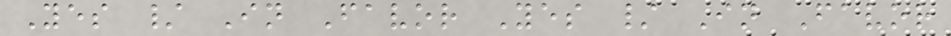Yes / In Favor Yes / In Favor
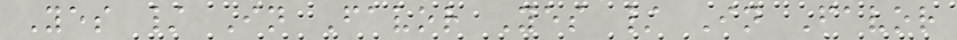Yes / In Favor Yes / In Favor
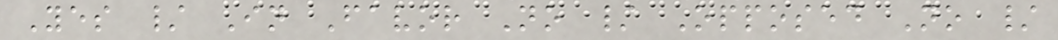Yes / In Favor No / Opposed No /
